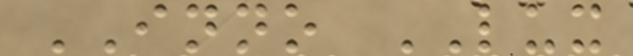INNO LUX
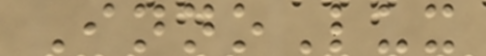InnoLux
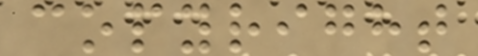copyright
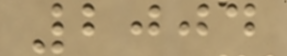2004
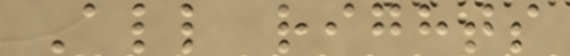All rights
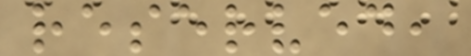reserved,
